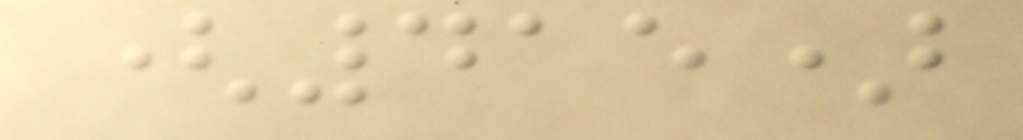(415)
